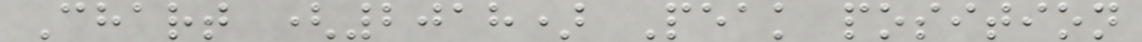Chart (2018) Peak position
